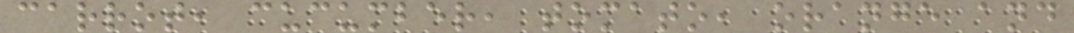carrot, cucumber, tomato, orange and
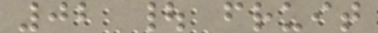02 | fruit
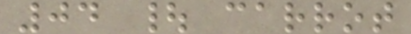04 | carrot
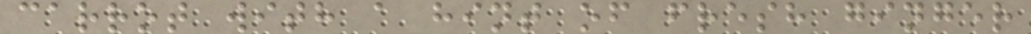carrot with a hint of fresh ginger
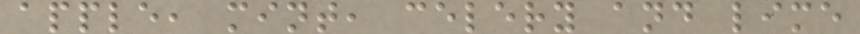apple, mint, celery and lime
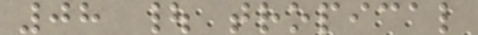08 | tropical
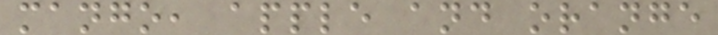mango, apple and orange
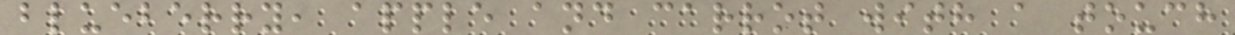blueberry, apple and carrot with a touch
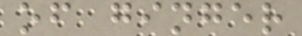of ginger
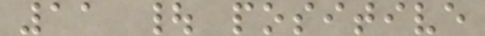11 | positive
